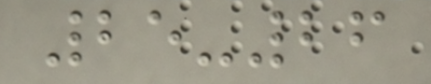25-26
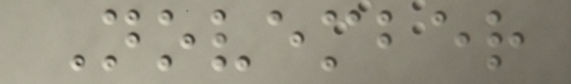November
